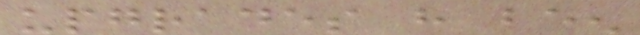upgrades have been
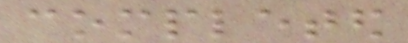completed
